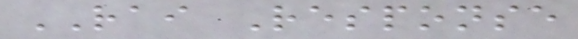RAI Response
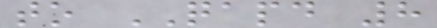to QAPD 8
